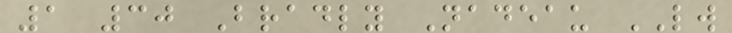1 30 Bradly Nadeau LW
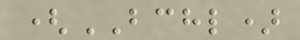(BCHL)
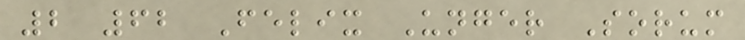2 62 Felix Unger Sorum
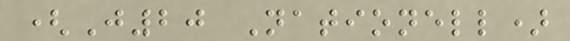(J20 Nationell)
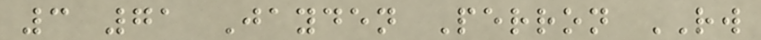3 71 Jayden Perron RW
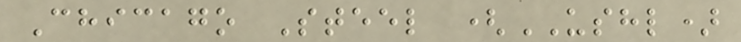Chicago Steel (USHL)
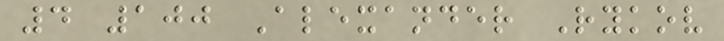4 100 Alexander Rykov
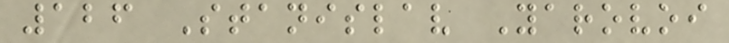126 Stanislav Yarovoi
